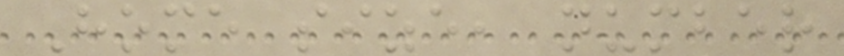Home size, number
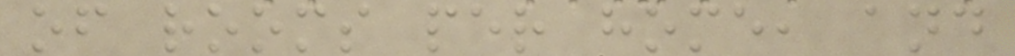of rooms per home, and
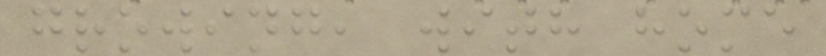growing, with home
